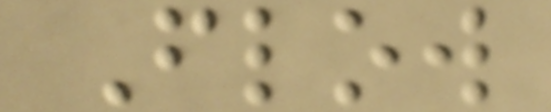Flow
